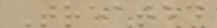Treated
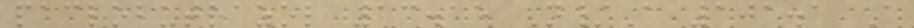paclobutrazol 13.15 N/A 101.1 A
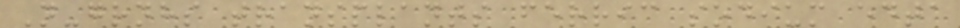N-grnhs transplants ferric sodium edta
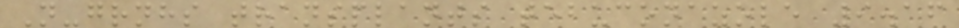N-grnhs transplants tebuconazole 9.16
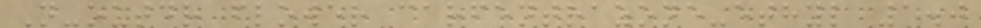N-outdr flower carfentrazone-ethyl 1.0
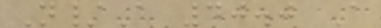N/A 40.0 A
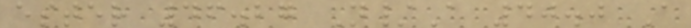ester 46.27 N/A 40.0 A
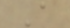A
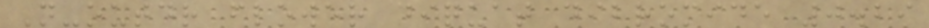N-outdr flower diquat dibromide 0.29
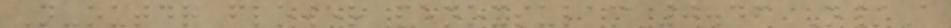N-outdr flower penoxsulam 0.46 N/A
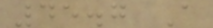45.7 A
